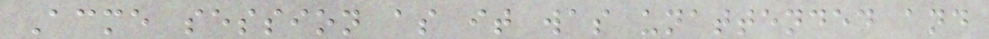Acme session as it was unattended and
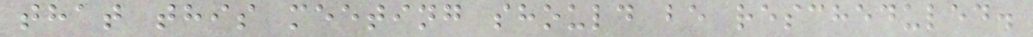that this meeting should be rescheduled.
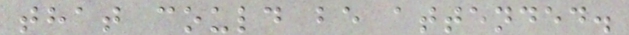that could be attended.
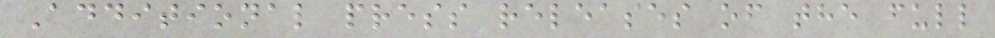Additional press releases of the full
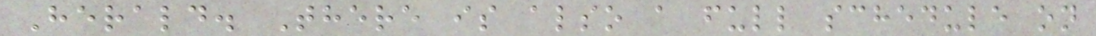Herald. There is also a full schedule on
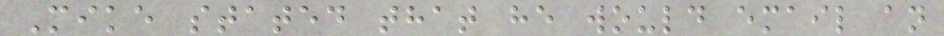Mike stated that he would email an
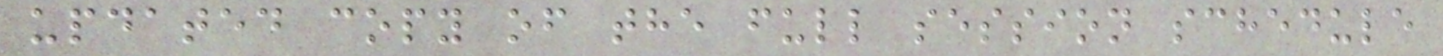updated copy of the full session schedule
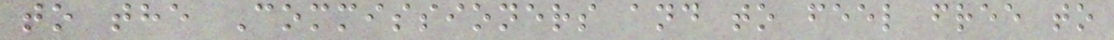to the Commissioners and to feel free to
